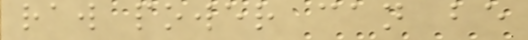raw power can be
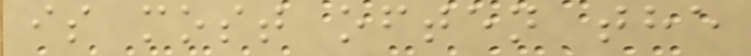is most often the
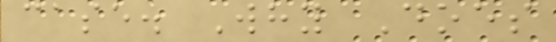case. Why Does
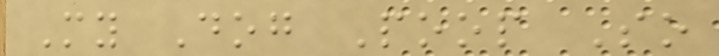My Dog Poop So
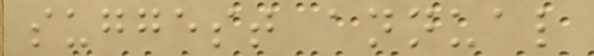suggest annual
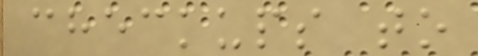checkups to
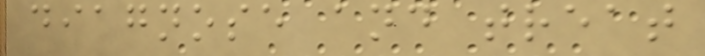diagnose and treat
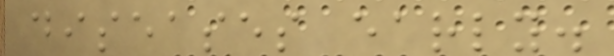diseases early.
